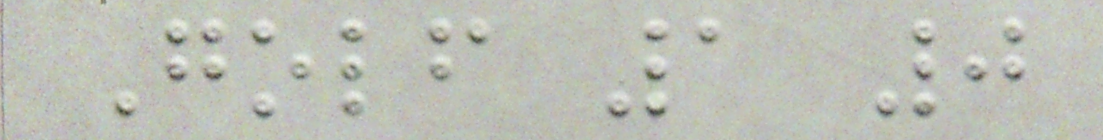Golf 1 0
